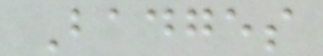Badges
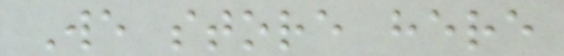We store here
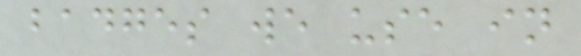badges we use in
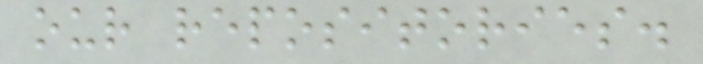our repositories.
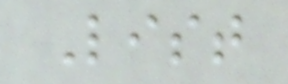List
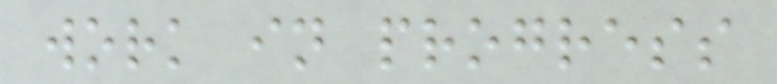work in progress
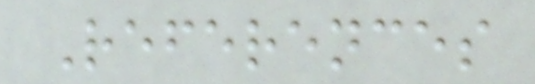References
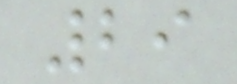29
